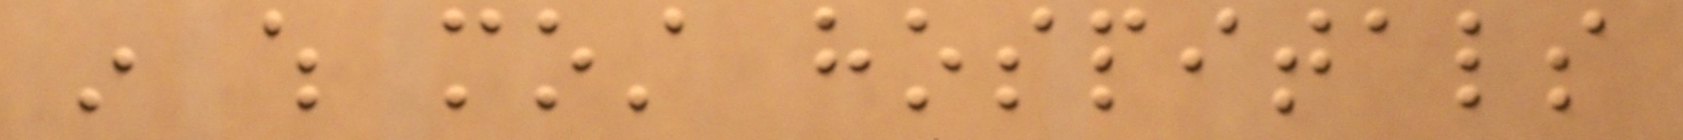in which most hospitals
